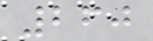260
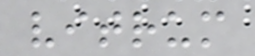vitrum
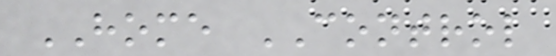HOME CONTROL
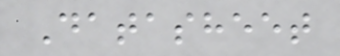Datasheet
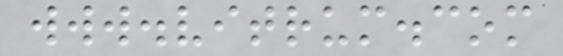www.vitrum.com
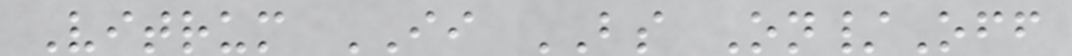Vitrum II BS On/Off
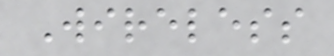Wireless
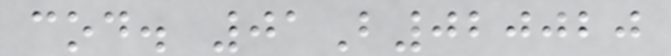cod. 01B020020
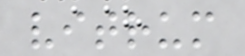vitrum
